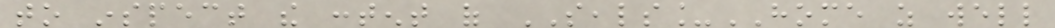to inspect the content of SEALS_HOME as well
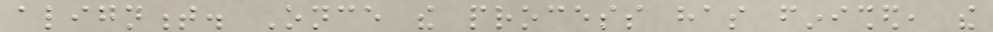alignment. Once the process has finished, the
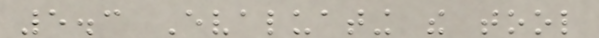5.3 Evaluating the tool
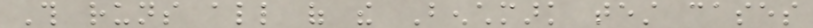This runs all of the Benchmark test cases
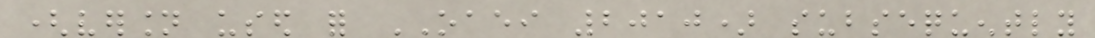(version used for OAEI 2010) subsequently
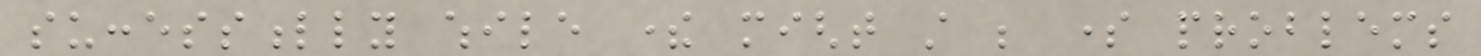successfully while there might still be some problems
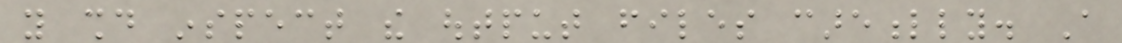you should inspect the output files carefully. A
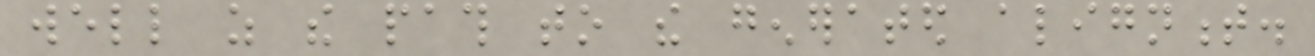well as the path to the generated alignment.
